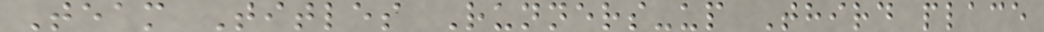Team Titles Runners-up Third place
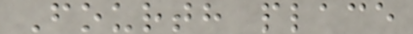Fourth place
